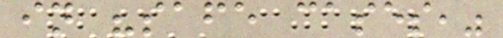in "safe cases,"
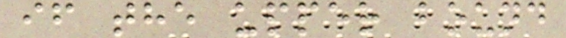if the upper bound
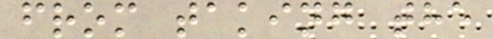from taking the
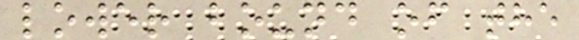lower bound of the
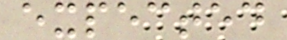expected
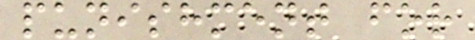punishment for
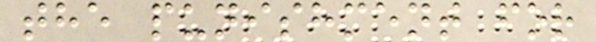the punishment for
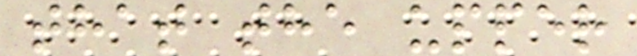that the upper
